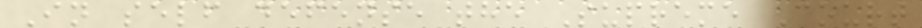In self defense the Supreme Court
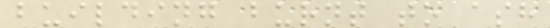building burnt to ash
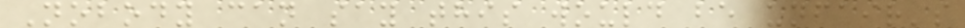Nobody can say this would be unfair's
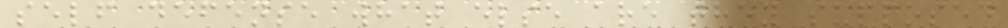self defense what else are they supposed
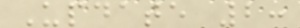Update 2:
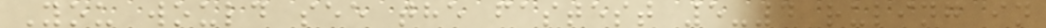You would see the fastest 5-4 ruling in
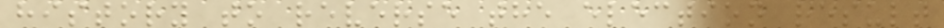history to reverse the election result
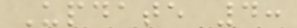Update 4:
